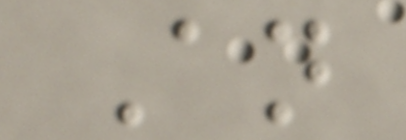An
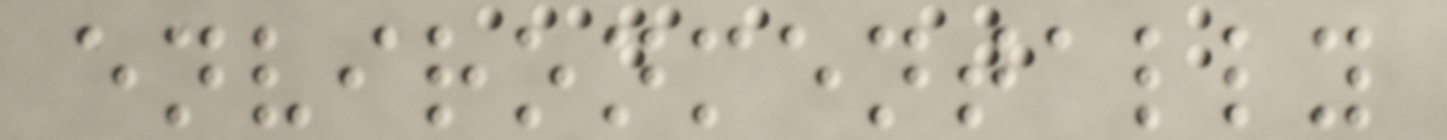environmentally
